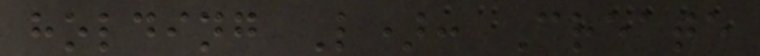holding L): Create
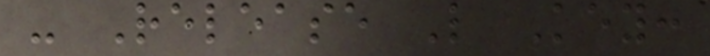- Release L Key:
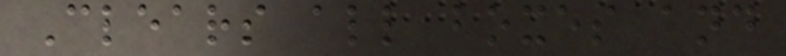Clears all boxes and
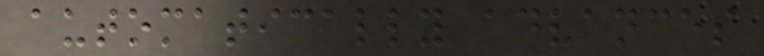automatically advances
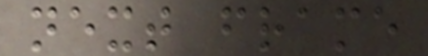next frame
